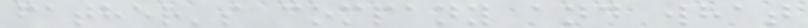father's company and what
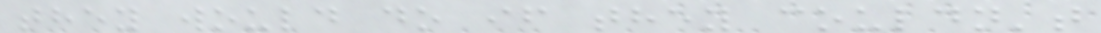they would do if they couldn't
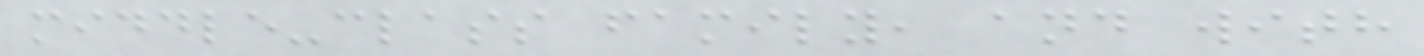middle-class family, and with
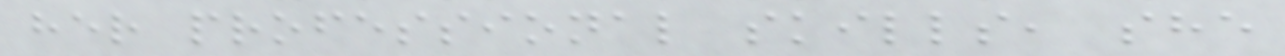her professional skills, she
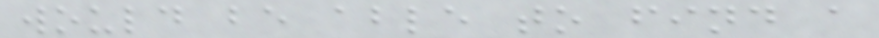would be able to find a
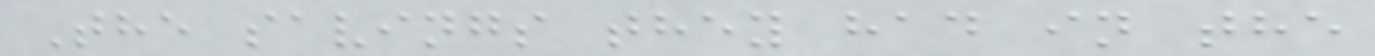The savings they had in the
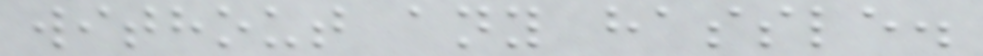without any hassle.
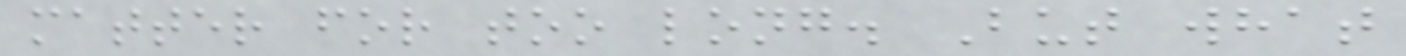matter for too long. But what
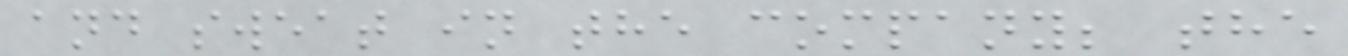and sweat in the company; the
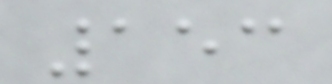153
